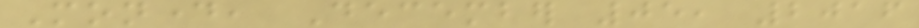Monday, December 05, 2016
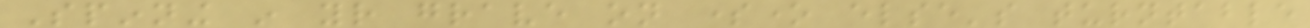Spinning in your grave on someone else's turntable
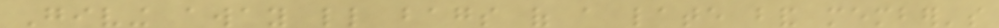Giving away little bags of a late band member's
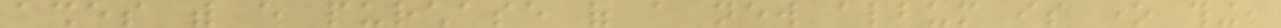ashes with every purchase of a new album is one thing,
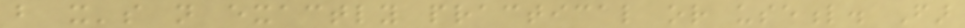but it's not exactly practical or useful. Far
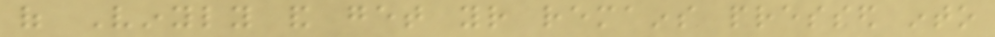of Vinyly and get your remains pressed into
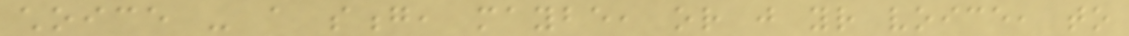choice - a song, maybe, or just your voice, to
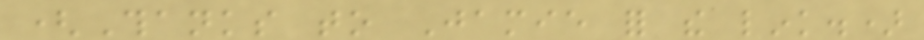(Thanks to Jamie for the link.)
